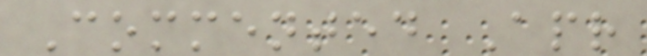Commented Apr
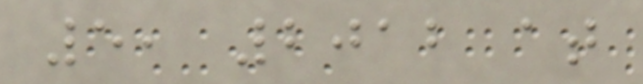5, 2012 at
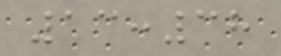13:38
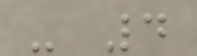- 4
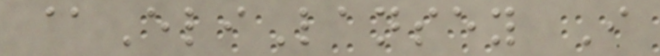@EliLansey I
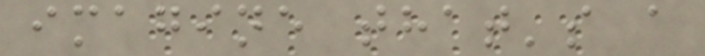imagine that's a
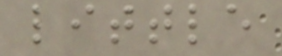little
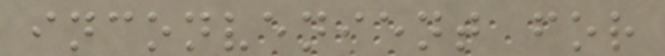inconvenient for
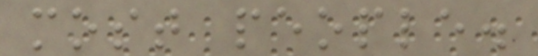most people.
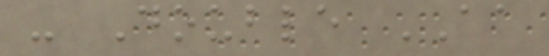- Double AA
